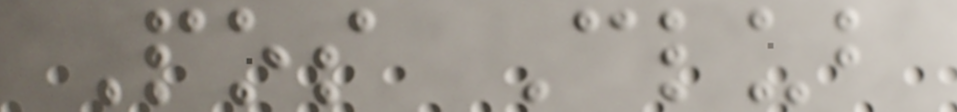Pos Club
